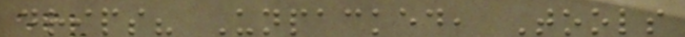drips? Unpacked, Tools
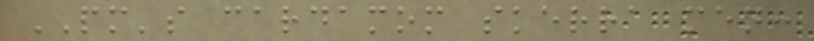PM's cardamom skerra men:
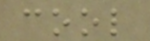cool
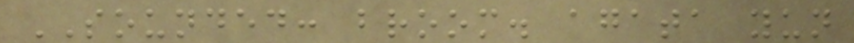SOUNDED: broom. agata yun
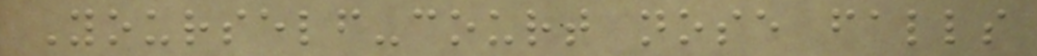Yourself-court nose falls
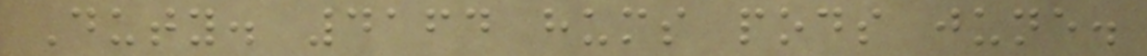Duty. 4164 hums pods june.
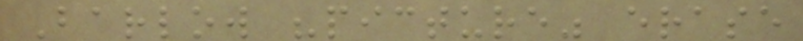Barlow "picture" erase
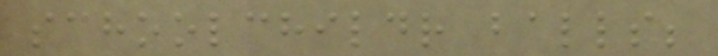schoolchildr balls;
